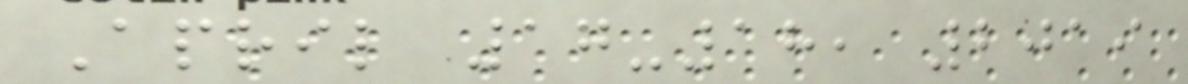April 17-18, 2019
